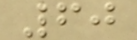60
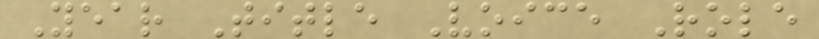Year Title Voice Role
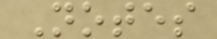Notes
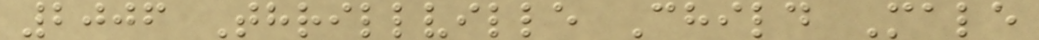2006 Thrillville Child Male
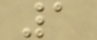1
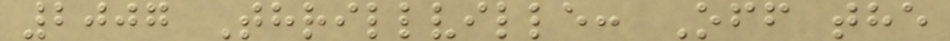2007 Thrillville: Off the
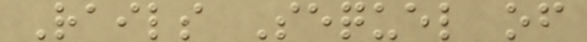Rails Sequel of
